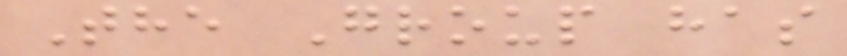The Group has
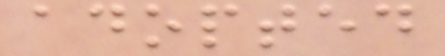adopted
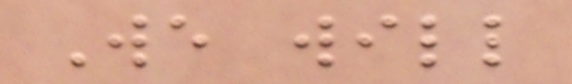We will
